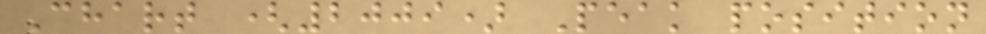Chart (2009) Peak position
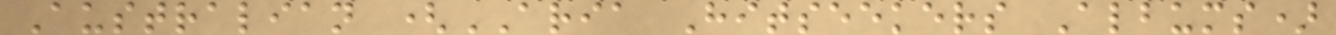Australian (ARIA Hitseekers Albums)
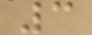3
